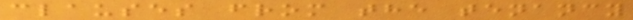clauses from the tenancy
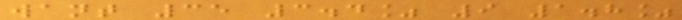want 35 3.4% 9 1.8%
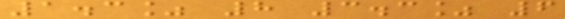1.3% 8 3.3% 6
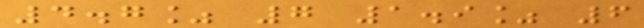4.7% 7 1.9% 6
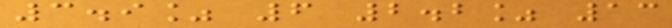3.9% 6 2.2% 13
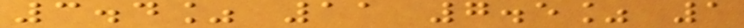3.4% 11 7.5% 1
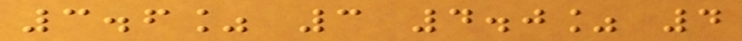3.6% 3 4.0% 4
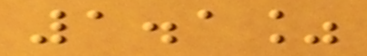1.1%
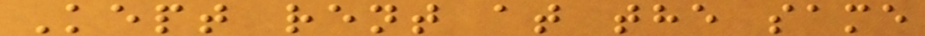Kept rent at the same
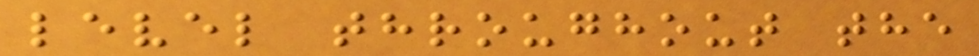level throughout the
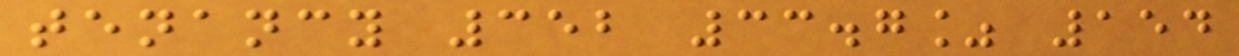tenancy 352 33.7% 154
